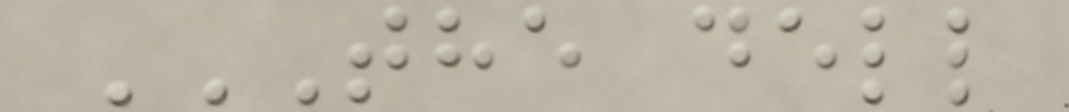THE DELL
